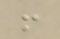!
